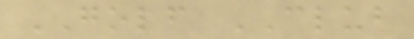GOLF CLUB
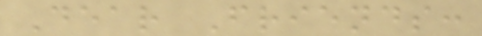Dear Friends:
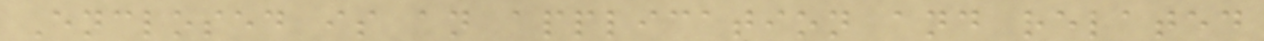Enclosed is an application and related
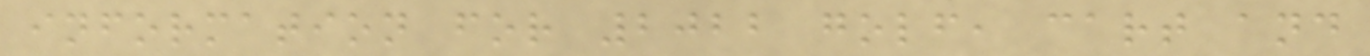information for 2022 golf, cart and
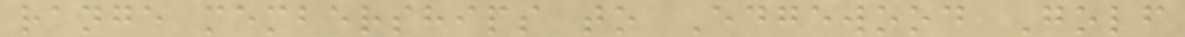range memberships to Edgewood Golf
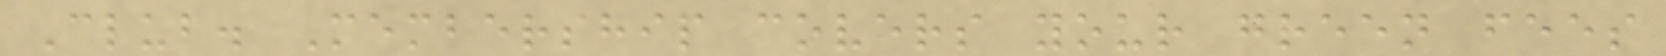Club. Membership covers your green fees
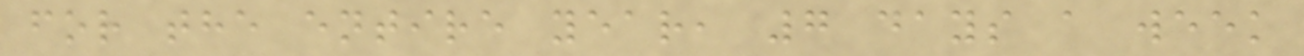for the entire year, 7 days a week
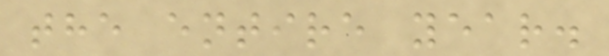the entire year.
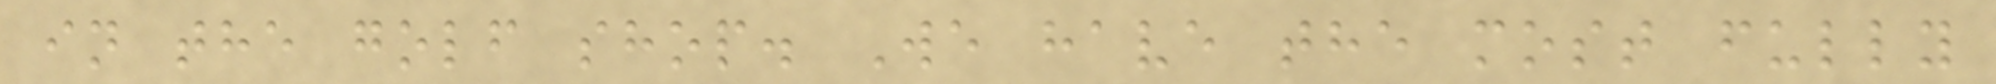in the golf shop. We have the most fully
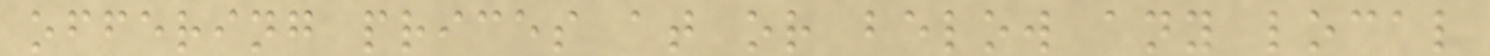offering prices at or below any local
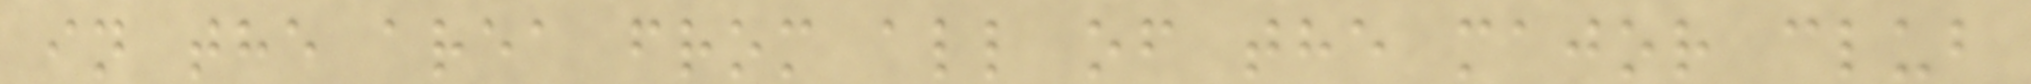in the area from all of the major club
